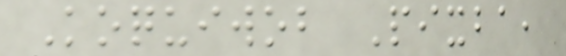Koquiwob Pixba,
